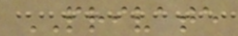PRIVATE
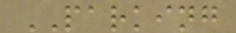PARKING
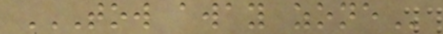TOW AWAY ZONE
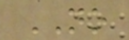NO
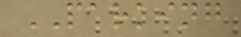PARKING
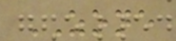ZONE
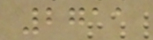2711
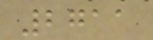2711
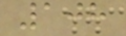108
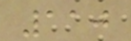110
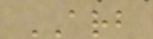ARB
